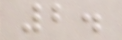2.
